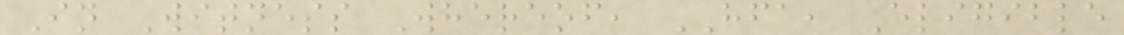In Witness Whereof, HFA, Eligible
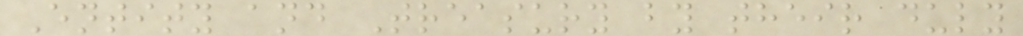Entity and Treasury by their duly
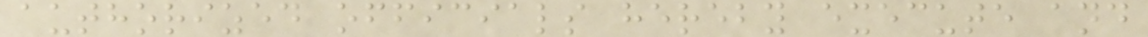authorized officials hereby execute and
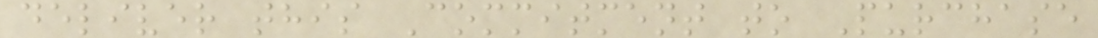deliver this Commitment to Purchase
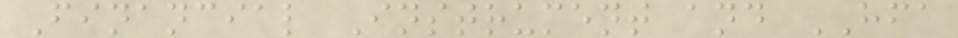Financial Instrument and HFA
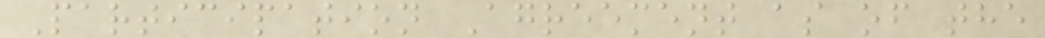Participation Agreement as of the
